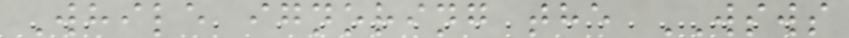While ignoring the WSWS
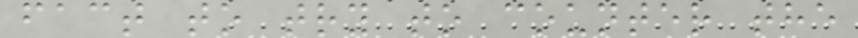fact to try to counter the
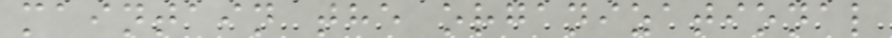maintain the organizational
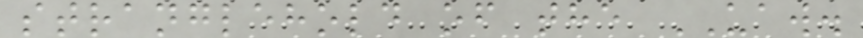stranglehold of the UAW.
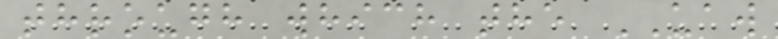through which the UAW
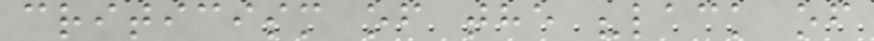criticism of the "lack of
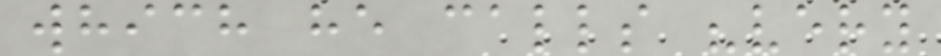which he calls "very
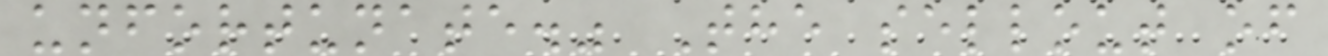unfortunate." The sellout of
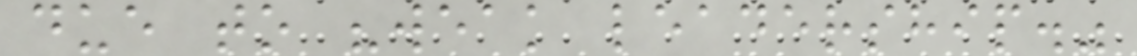due to "weak leadership."
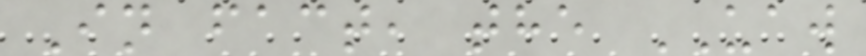In fact, the UAW
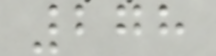278
